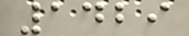1429
